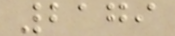2179
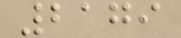2179
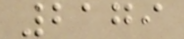2179
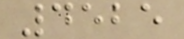4525
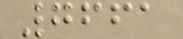7661
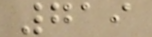719
